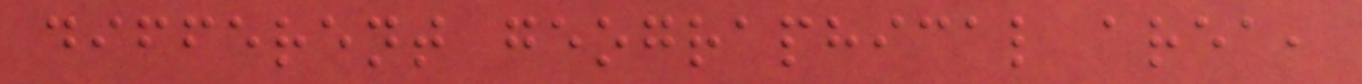different geographical area,
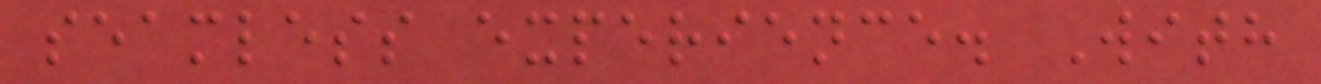seamless experience. With
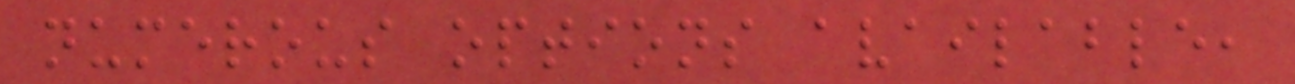numerous options available,
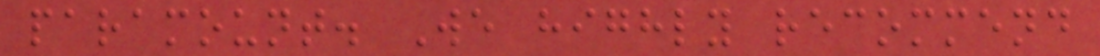paramount. We highly recommend
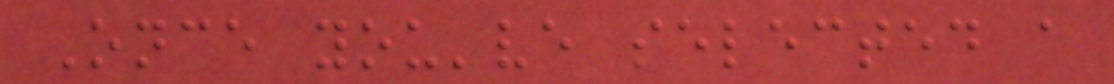Once you've selected a
